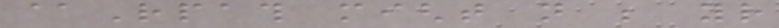@Rpath might not be your
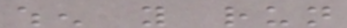when you run
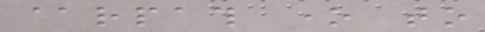@rpath one to
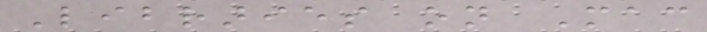Libraries on Mac
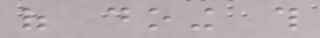of doing this
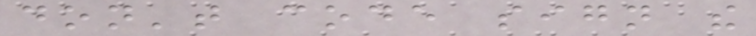don't code sign the
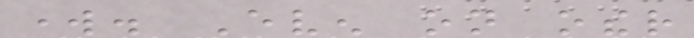work. Even on other
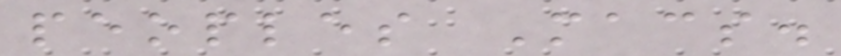peoples Macs.
